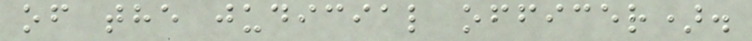of the judicial officer).
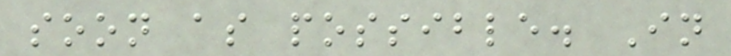soon as possible. In
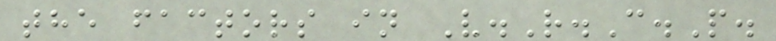the factors in V.R.C.P.
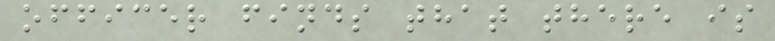officer finds that there is
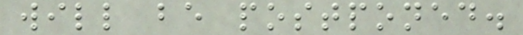will be postponed.
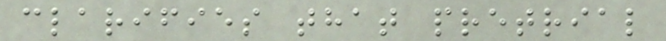clarifies that pretrial
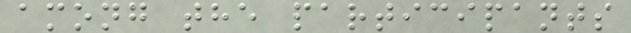among the participants
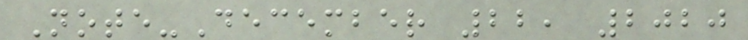Note-December 22, 2020
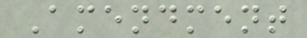Amendment
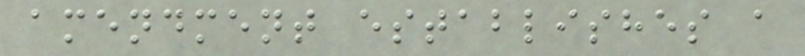amendment establishes a
